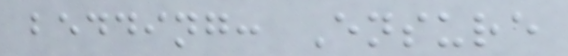bedding: Ensure
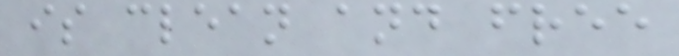is clean and free
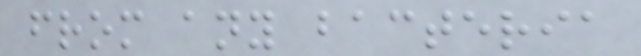from any bacteria
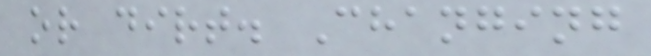or dirt. Changing
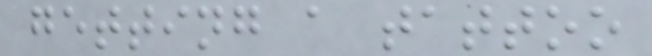getting a tattoo
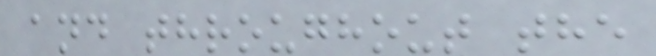and throughout the
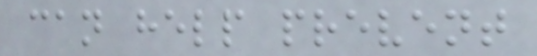can help prevent
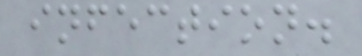infection.
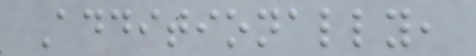Additionally,
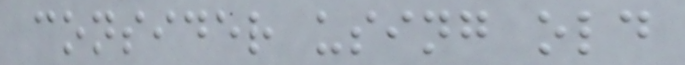consider using old
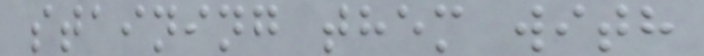staining them with
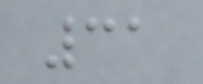31
